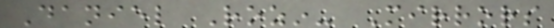Daniel Rozin- Mirrors
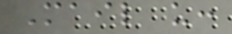Mail us:
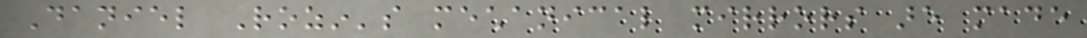Daniel Rozin's mechanical mirrors are made
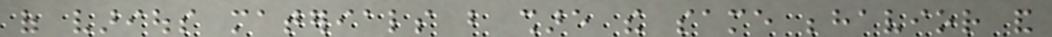of various materials but share the same behavior and
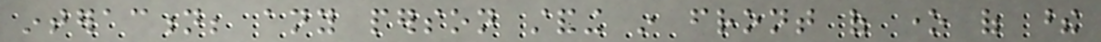interaction; any person standing in front of one of these
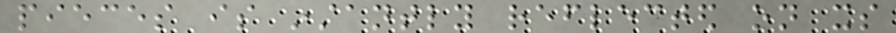pieces is instantly reflected on its
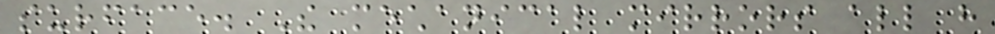surface. The mechanical mirrors all have
